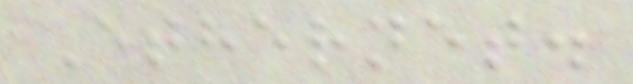Ethernet.
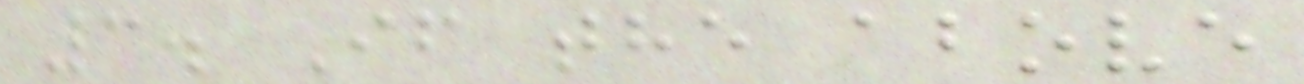3. If the above
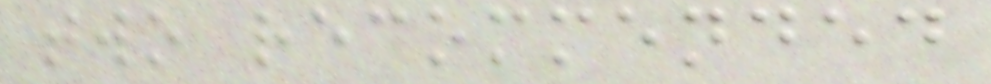two recommended
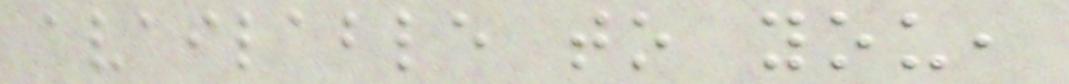available to you,
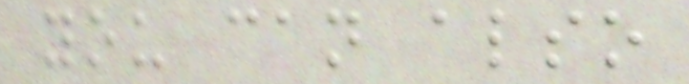you can also
